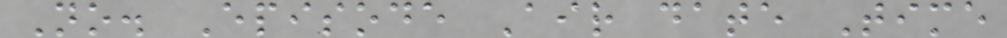No. Episode Air date Time
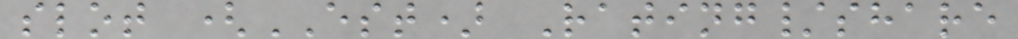slot (EST) Rating/share
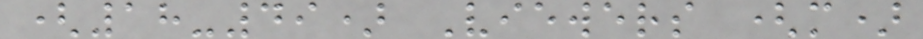(18-49) Viewers (m)
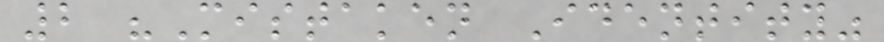2 "Mistaken Identity"
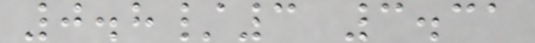0.8/3 3.31
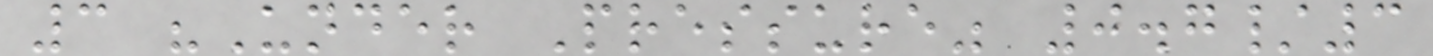3 "Under Pressure" 0.7/3
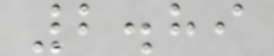2.89
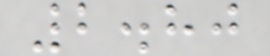2.80
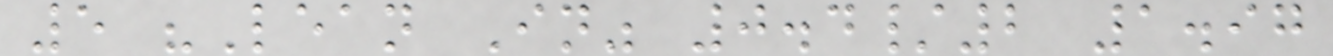5 "Lean In" 0.4/2 1.97
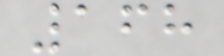168
